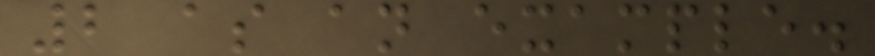2 as an example.
